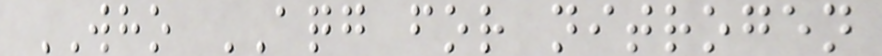WHO AQG for nitrogen
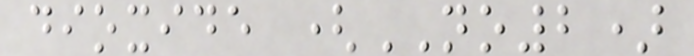dioxide (NO2)
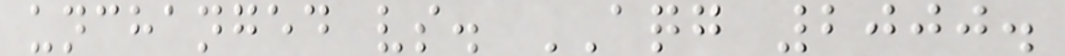unchanged vs. AQG 2000.
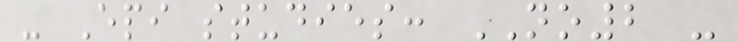- Epi studies: NO2 -
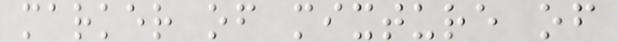marker of mixture of
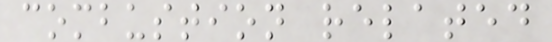combustion related
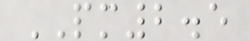PM2.5
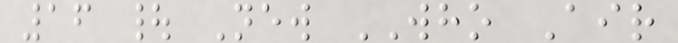16 | New WHO Air
